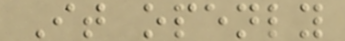It openly
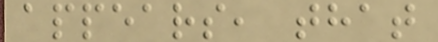appears, that
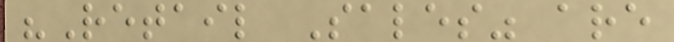"Retail Sales" are
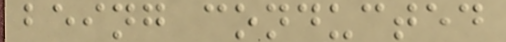being conducted
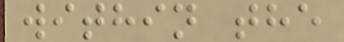within the
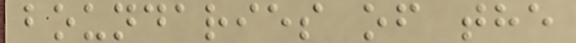boundaries of the
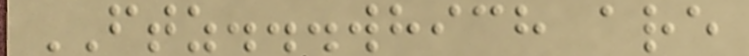FTZ...which are
